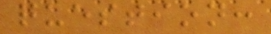question:
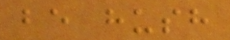be hush
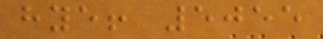hye! 5055
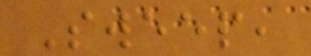Sweep,
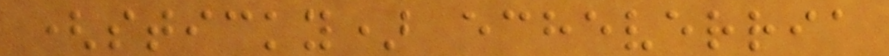(sticky) echeverria
